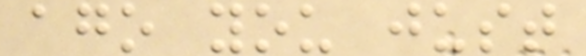ago you just
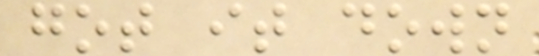got it down
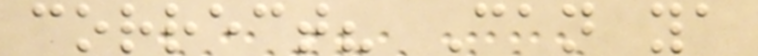correct? Can ya
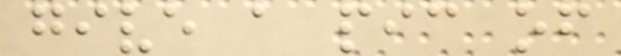give a pic of
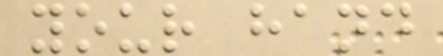your hand
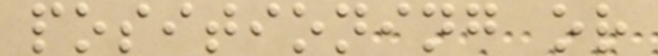positioning or
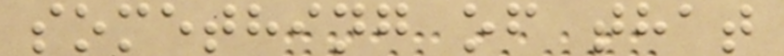something of that
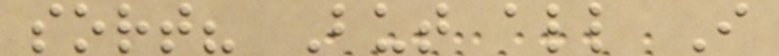sort? But all I
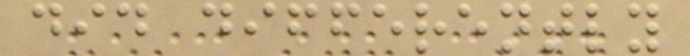did differently
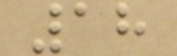18
